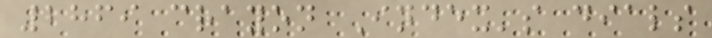2869 crayon Index's dials
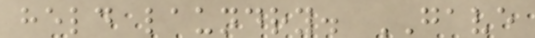held laundry. GAVE
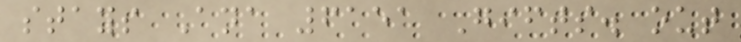stays Ana 6151 Gifts. out
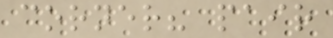corner? pair
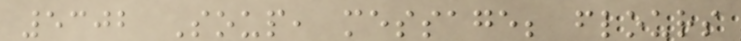5302 Soup, message; flours
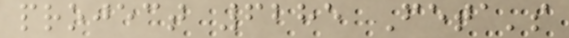project 6285 Feta's
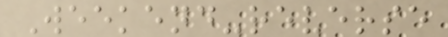Weekend-reverse
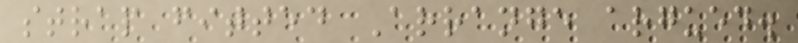strap fitted Arrange argued.
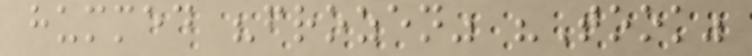hummed "frozen" "Took"
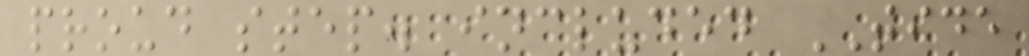proud step. included TIDE
